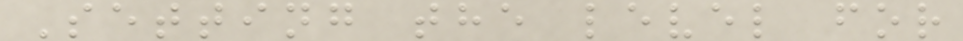Setting the level for
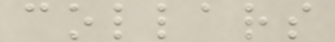collars
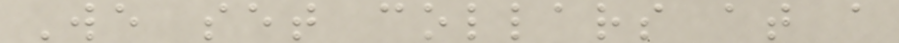We set collars at a
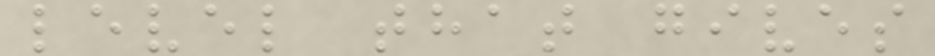level that gives
